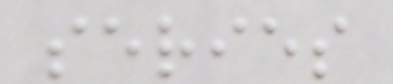series
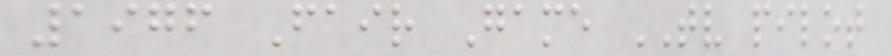1976 Fair Game TV pilot
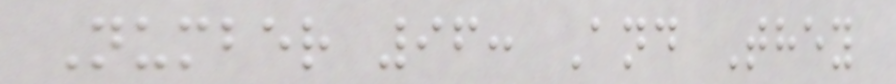Number 96: And They
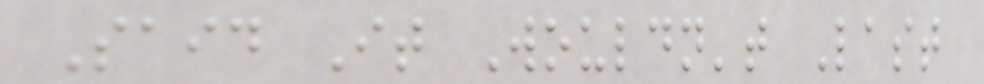Said It Wouldn't Last
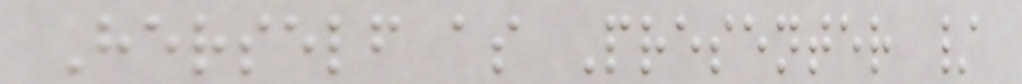Herself as Presenter /
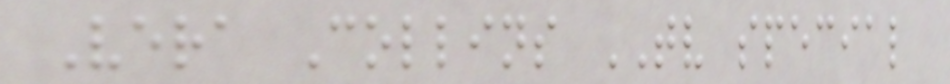Vera Collins TV special
